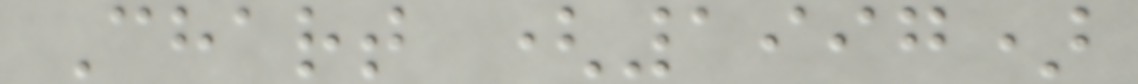Chart (1997)
